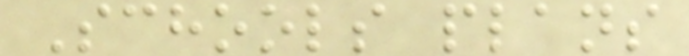Schools plans
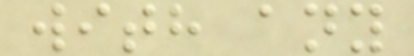with any
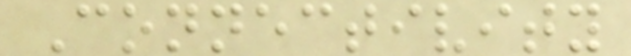Connectivity
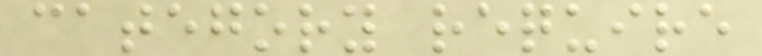category require
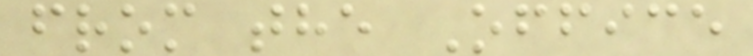from the Office
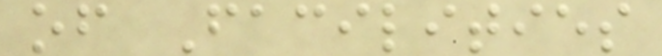of Facilities
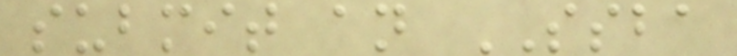submit an SSBA
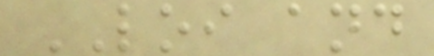LOI and
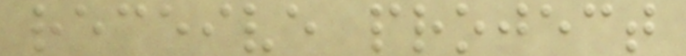receive project
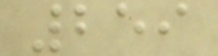259
